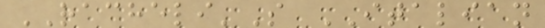RACHELI'S ITALIAN
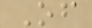Of
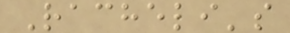Racheli's
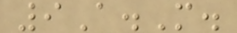9A.M.
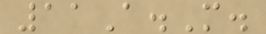11A.M.
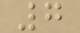7
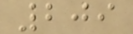209
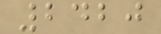2420
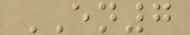EN7
